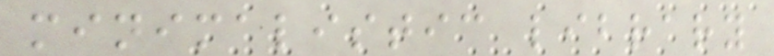minimalistic library
